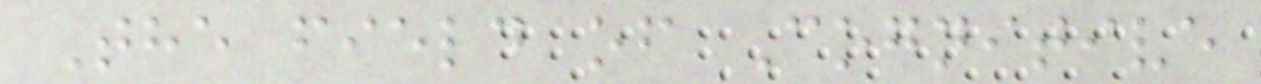The field of Cognitive
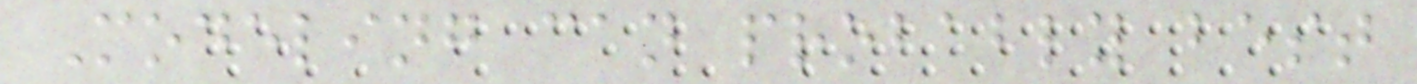Modeling can probably best
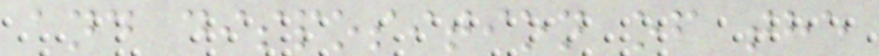and disposition of the
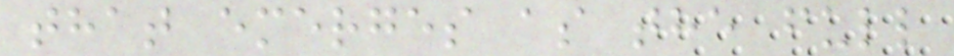that emerges as the full
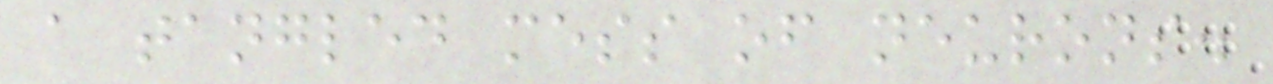a tangled mess of neurons.
